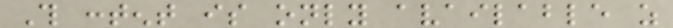This content is only available as
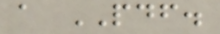a PDF.
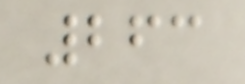263
